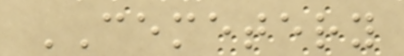CEMETERY
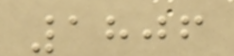1806
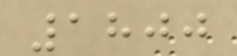1800
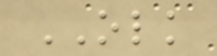OLK
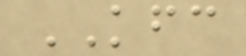KFC
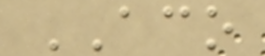ACO
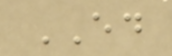ED
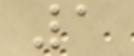1
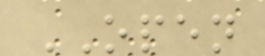OPEN
